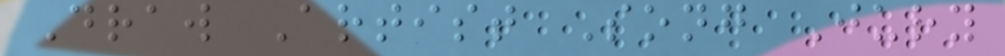Draw Artist Song Jury
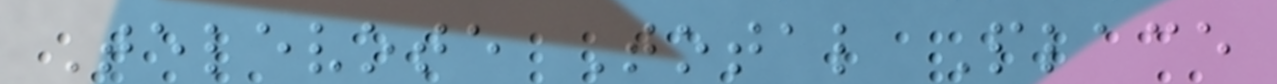Televote Total Place
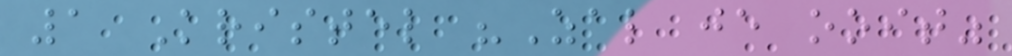1 Kristel "Zal je ooit"
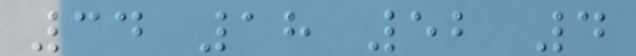34 18 52 4
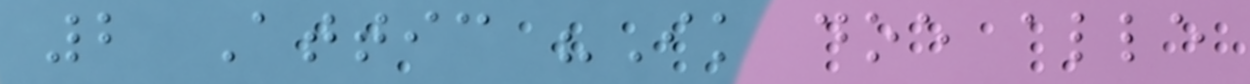2 Attic "Ik doe alle
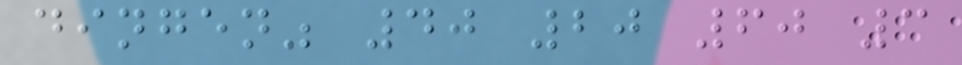dingen" 40 20 60 3
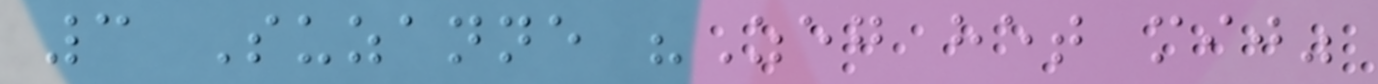3 Suzanne "Zeg het mij"
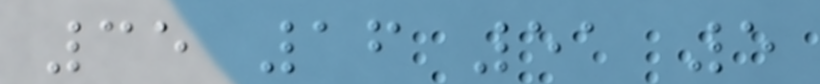35 16 51 5
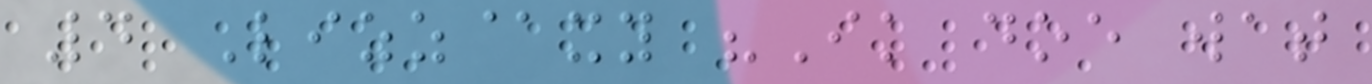4 Lizz@xy "Ik doe wat
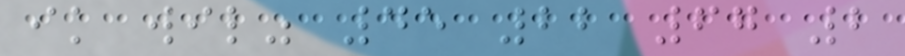ik wil" 45 22 67 2
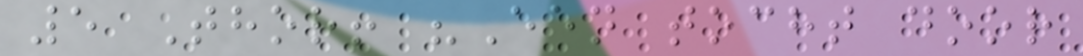5 Thor! "Een tocht door
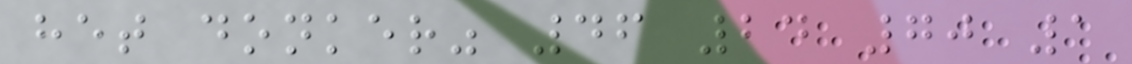het donker" 46 24 70 1
